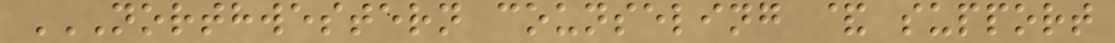NORTHWESTERN COUNSELING & SUPPORT
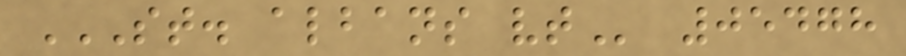ST. ALBANS VT 05478
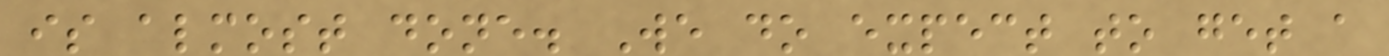is almost done. We do expect to get a
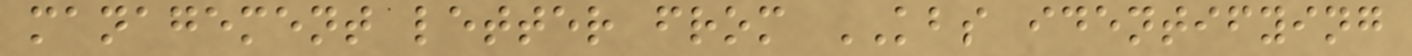management letter from KBS identifying
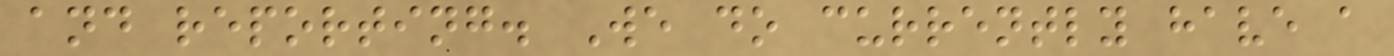and reporting. We do currently have a
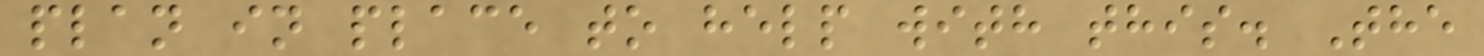plan in place to help with this. The
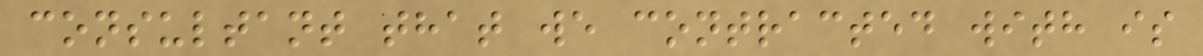consultant that we contracted with is
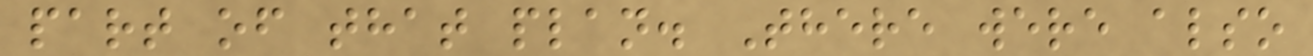part of that plan. There were also
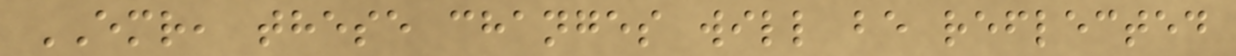EMR, these changes will be reflected
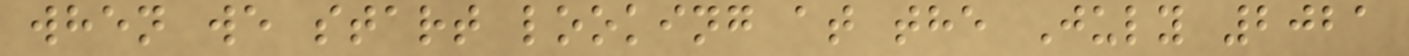when we start looking at the July 2021
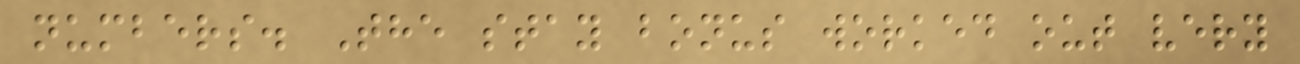numbers. The stay bonus worked out very
